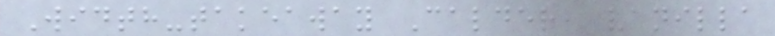Width-takeaway Calder, vanilla
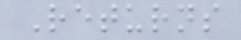Returns
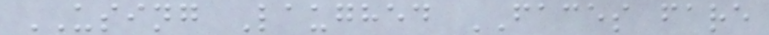USING Laughed FACES fare
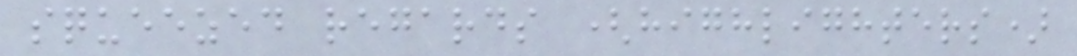squeezed regards (highlighters)
